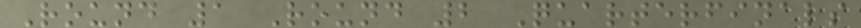Round 1 Round 2 Quarterfinals
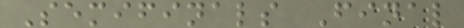Semifinals Final
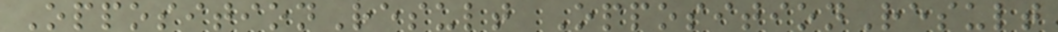OppositionResult OppositionResult
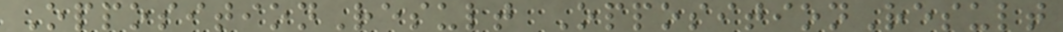OppositionResult OppositionResult
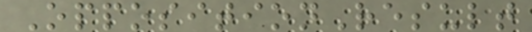OppositionResult
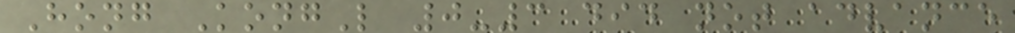Hong KongL 0-3 did not advance
